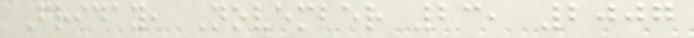Friday, November 23, 2007
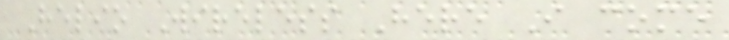Helio Wireless Here I come
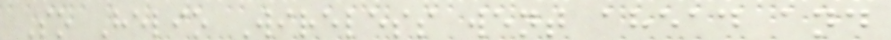So Helio Wireless went ahead and
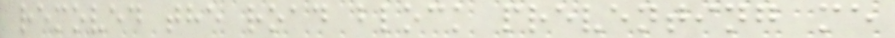removed the road block preventing me
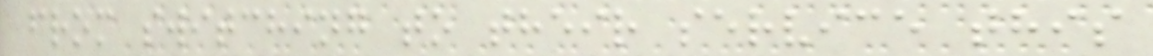from switching to their service this
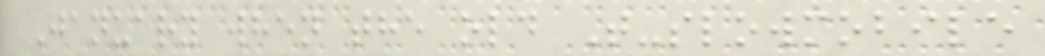January when the old T-slowmobile
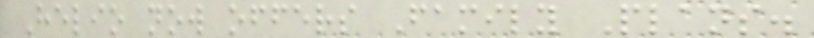Helio now offers Family Plans.
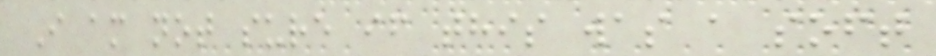I am not sure if this was a soft
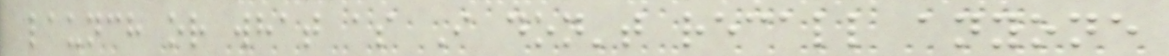launch or what as I don't recall anyone
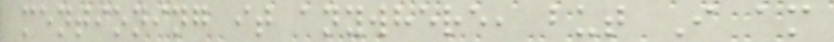mentioning it anywhere, but I am
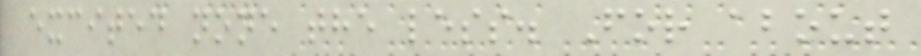excited none the less. For about
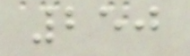250
